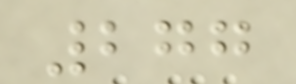277
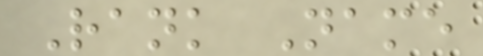Rank Name
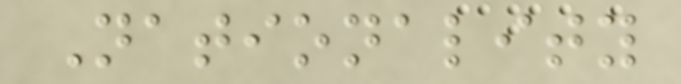Nationality
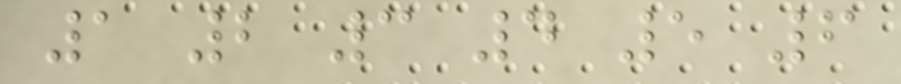1 2 3 4 5 6
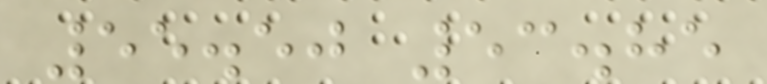55.50 53.85
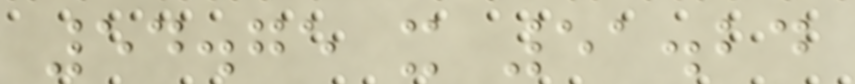54.75 x 51.24
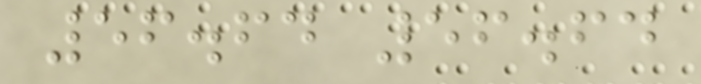56.64 56.64
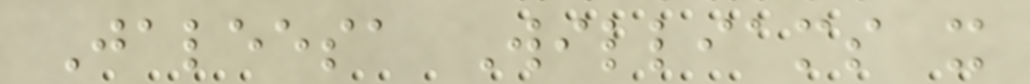Jaleesa Williams x
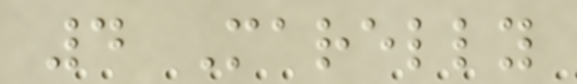4 Marelly
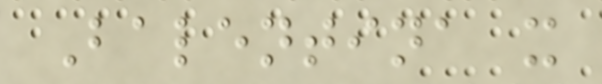Balentina x
